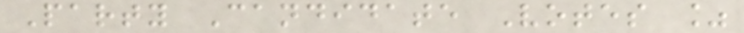Party Candidate Votes %
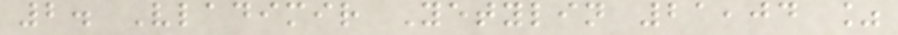2. Vladimir Yetylin 21,04 %
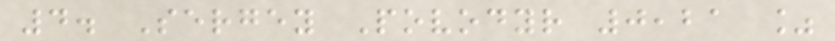4. Sergey Povodyr 0,21 %
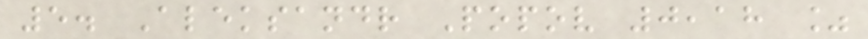5. Aleksandr Popov 0,18 %
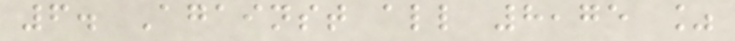6. Against all 8,75 %
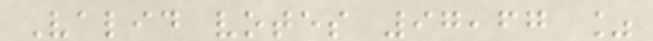Valid votes 97,67 %
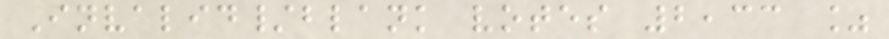Invalid/blank votes 2,33 %
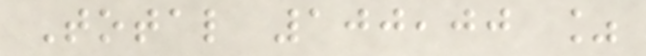Total 100,00 %
